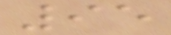95
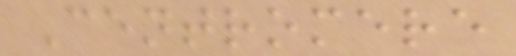Centromere
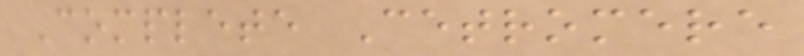Complete Cetromere
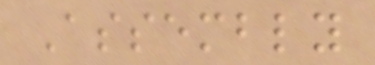Assembly
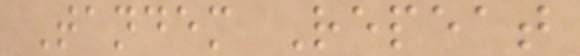Tandem Repeat
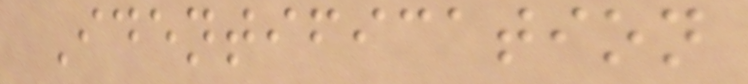Identification
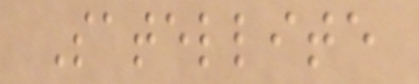Satellite
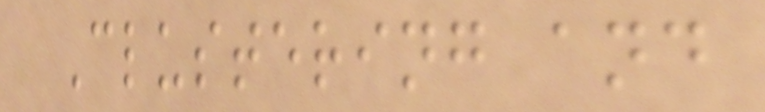Clustering and
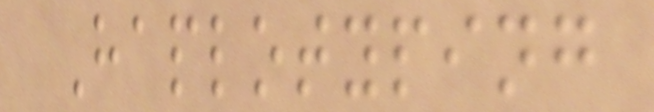Haplotyping
